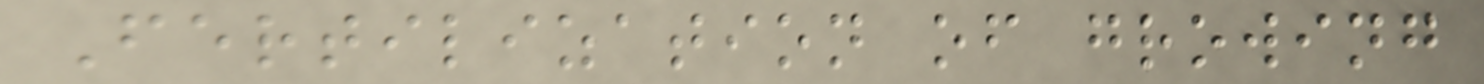Fertilization of growing
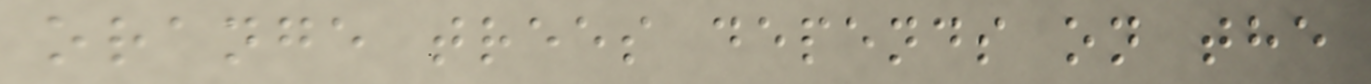orange trees depends on the
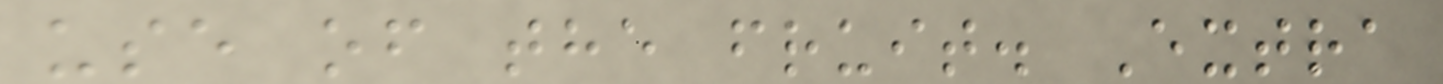use of the fruit. Extra
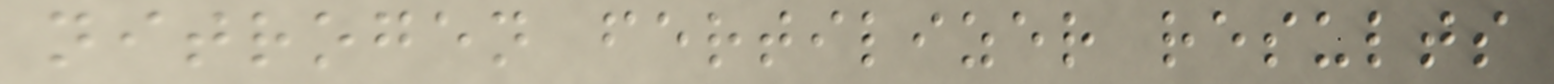nitrogen fertilizer results
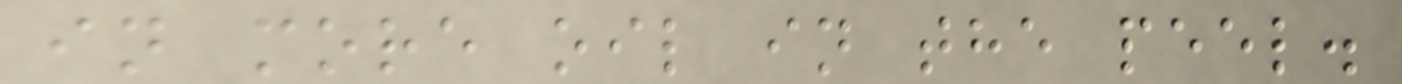in more oil in the peel.
